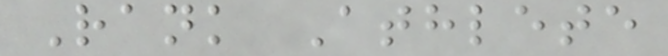Rank Athlete
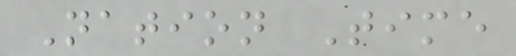Nation Time
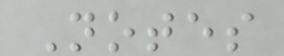Notes
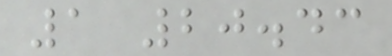1 20.43
